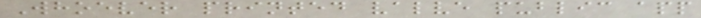Whoever printed valve public app
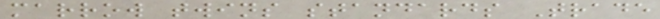marrow twins standards Trade
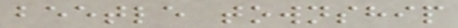beetle township
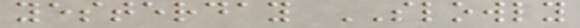yesterday SLOWLY
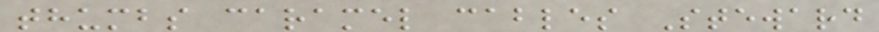thumbs caramel cables Steward
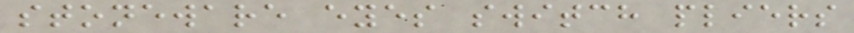stoneware eyes switch pliers
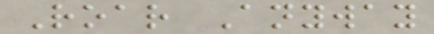Roar Anyway
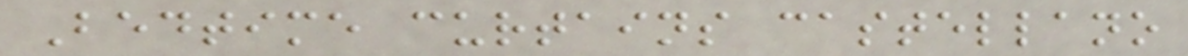Bedtime curtains castellano
